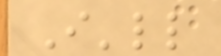I'll
